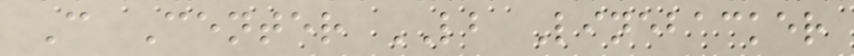C Center LB Linebacker
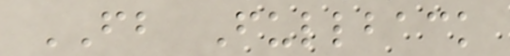FB Fullback
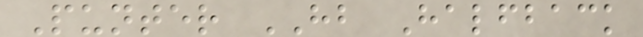Punter HB Halfback
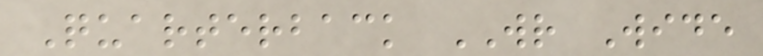Quarterback WR Wide
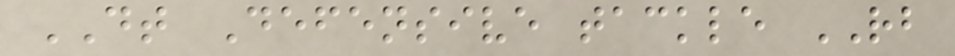DT Defensive tackle RB
